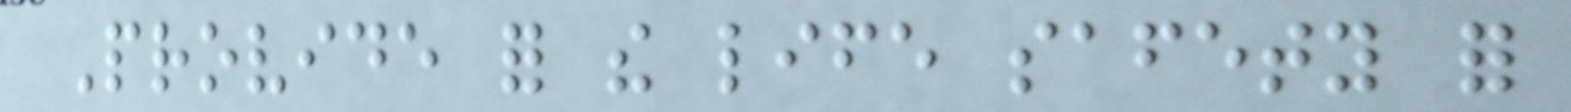Provide for the life safety for
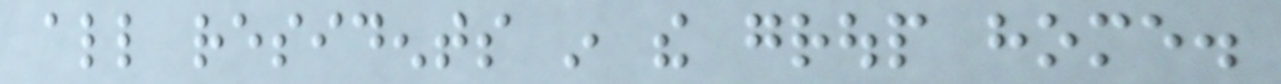all residents in the group home.
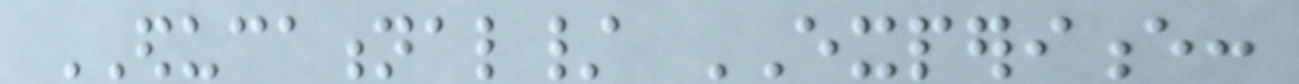EDUCATIONAL/ EXPERIENCE:
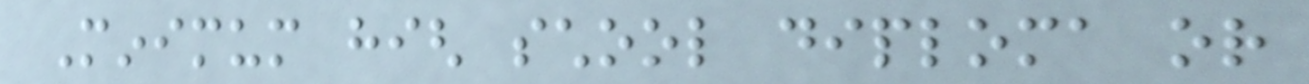Minimum high school diploma or
